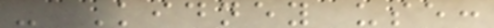- Kidney use:
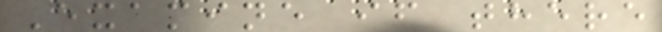Examine if there
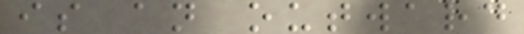is an outward
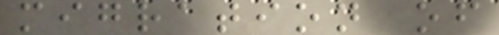migration of
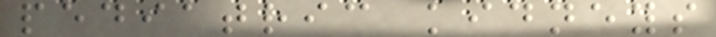pediatric kidneys
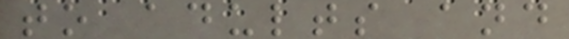to adults and
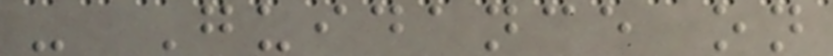- Guidance on
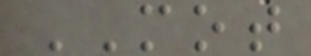MOT
